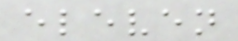eleven
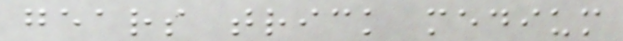gears trick medium
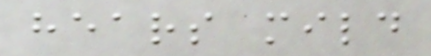hears mild
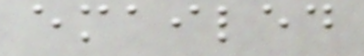emailed
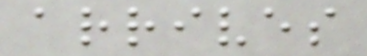arrives
